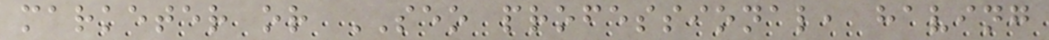marketer or SEO professional, having
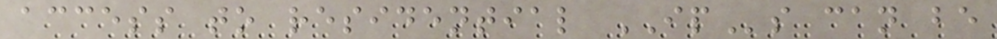access to residential IPs can be
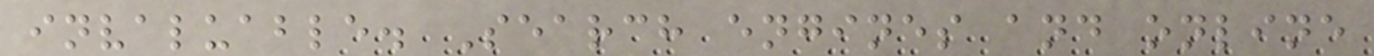invaluable. Search engines and online
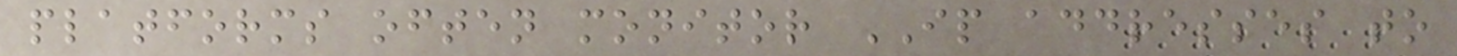platforms often monitor IP addresses to
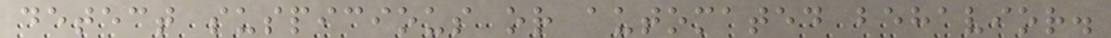detect suspicious or automated behavior.
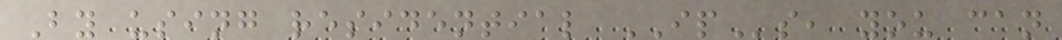By using residential IPs, you can
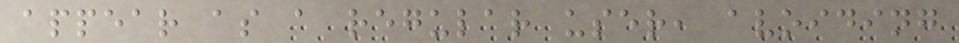appear as a regular user, avoiding
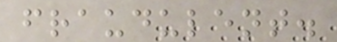fraudulent.
